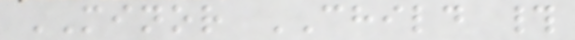MINOR CHILD #
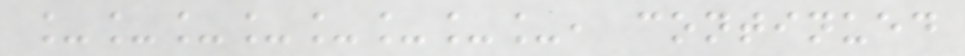________, continued
